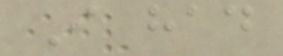I had
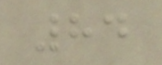84
